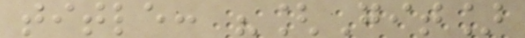title: "[Git]
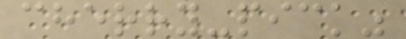cherry-pick"
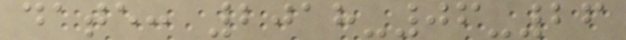date: 2018-06-26
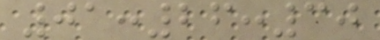01:26:30
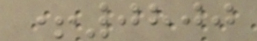+0800
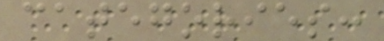categories:
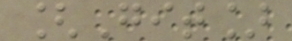[Git]
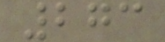273
